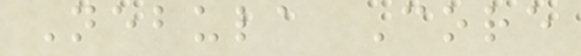Nebula Core
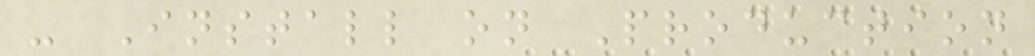- Install on Production
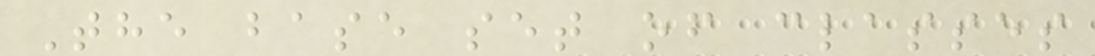The base set of classes
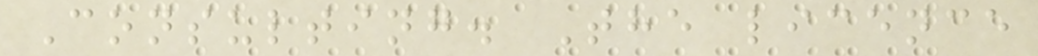Consulting. The licence
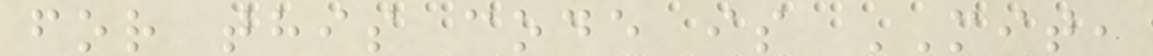for this code is MIT,
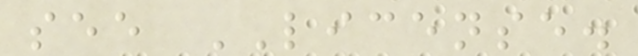see LICENSE.
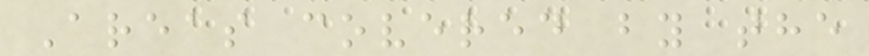Areas covered by the
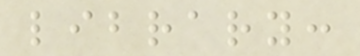library:
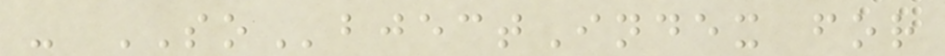- SObjectIndex for
